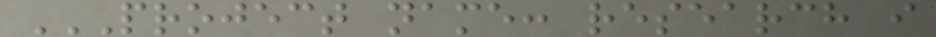PROJECT NAME: RESEARCH I
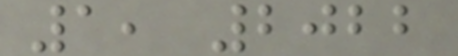1, 2022
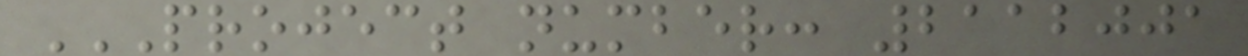PROJECT NUMBER: 2112001
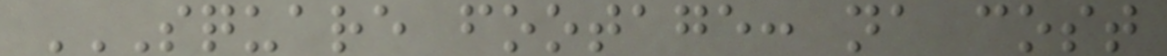SQUARE FOOTAGE: NA COST
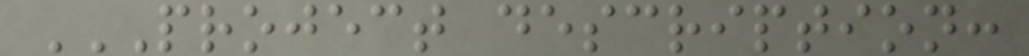PROJECT DESCRIPTION:
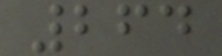264
